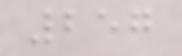257
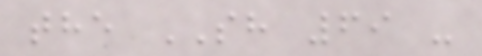the SH 69 -
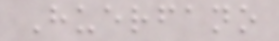Huerfano
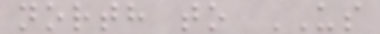north to US
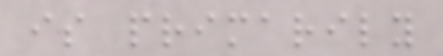is primarily
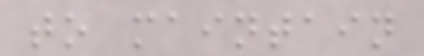to maintain
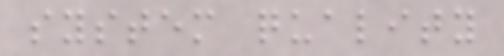system quality
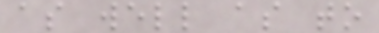as well as to
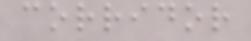corridor
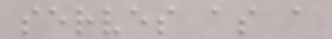serves as a
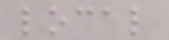local
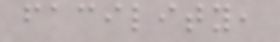facility,
